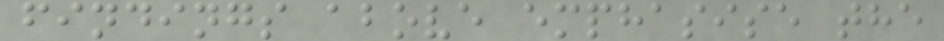findings above emphasise the
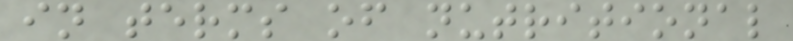in terms of nutritional
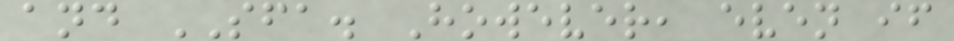and SFA. However, even if
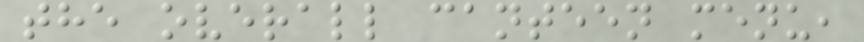the overall canteen menu,
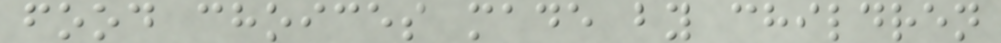food choices made by children
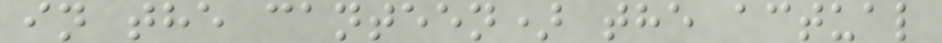in the canteen) the actual
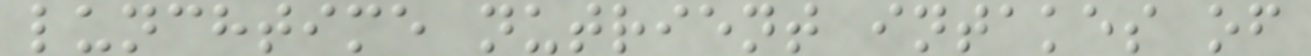lunchtime nutrient intakes of
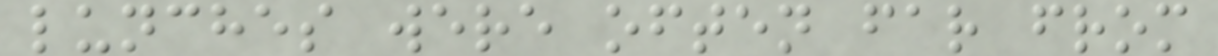lunches were often far from
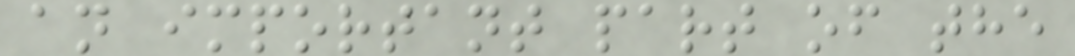an important part of the
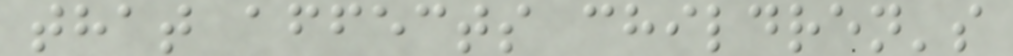that affects children's
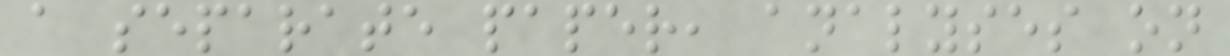a separate paper, analyses on
